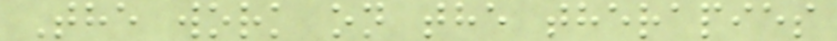The work on the therapies
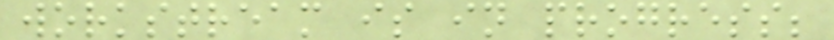workstream is in progress;
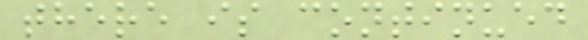there is continued
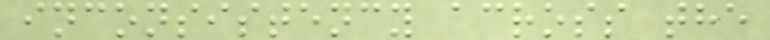inconsistency across the
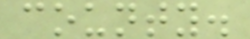county.
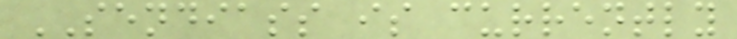SENDIASS is currently
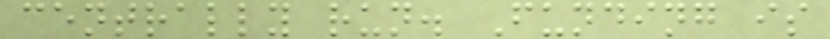centrally run. Funding is
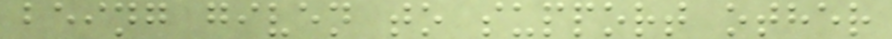being given to support other
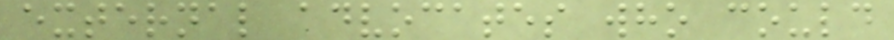external advocates who could
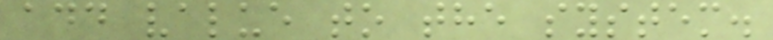add value to the system.
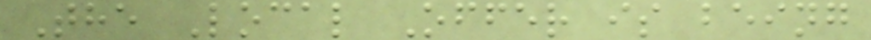The Local Offer is being
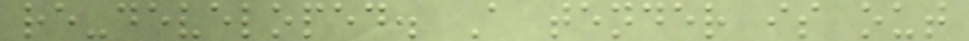re-developed. A tender is out
